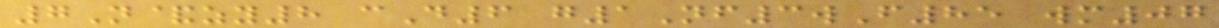7N&zy8 cD6 g1Nf3wF85 wm07
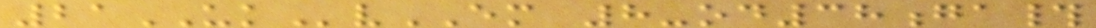21UKvEM 8-od38ga#
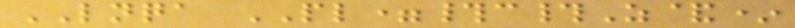LNQA PL=#c#Z&*
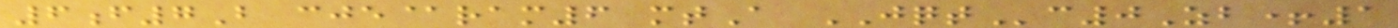6f7B cje@ram6 mtA JQTc0Zb+1
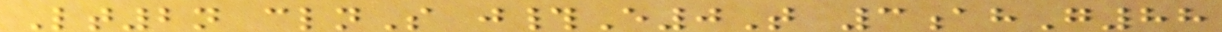Lt2n clnS j#E0T 3ahG88
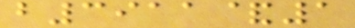b3911&1
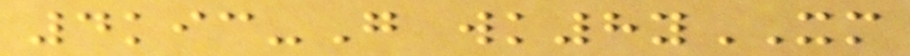4kic-G wk8yXM
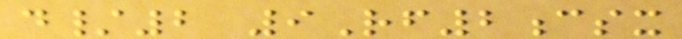d/2 9Rf2csx
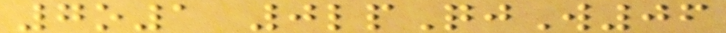7o1 0lpQjW06
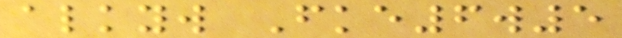alkyw Fke6w5
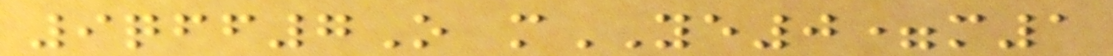9qff7O mYE0=m1
